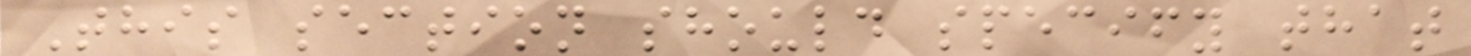This section should specify that
